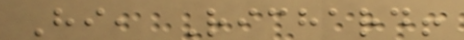Hi, Richard!
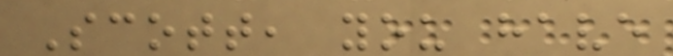Scott, you have
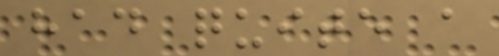had quite a
